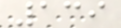139
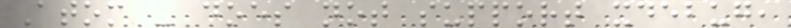Atom - does not support xdebug,
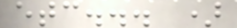etc... )
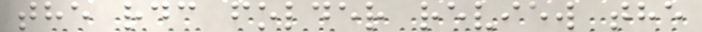the rdc folder review the
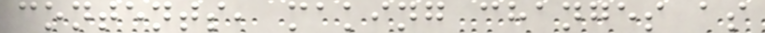contents, making changes as
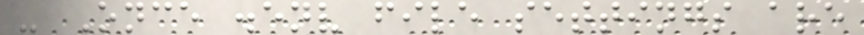- Once .env file settings are
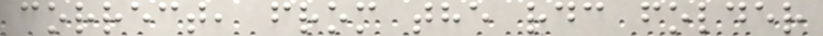correct, from the rdc folder
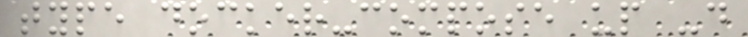type docker-compose up -d
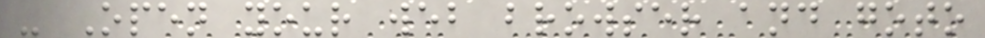- Open your web browser and goto
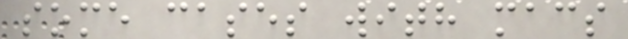some cases with macs
